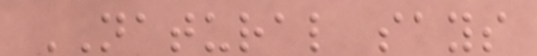NATURAL says
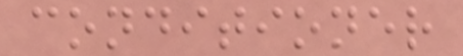conditioner
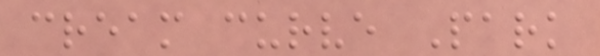cream curve Park
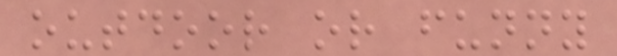outdoor or funny
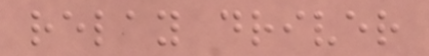relay driver
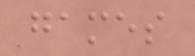games
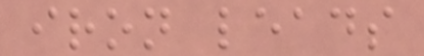iron leads
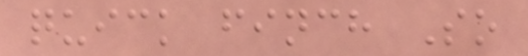quick finch So
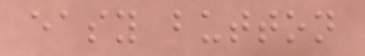easy button
